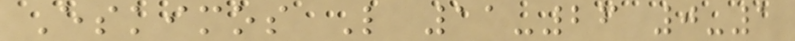Eskimos L 11-26 0-1
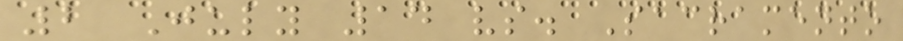2 July 14 vs. Sacramento
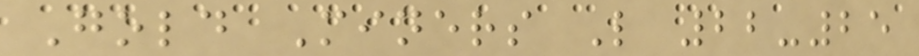Gold Miners L 22-25
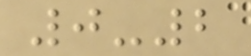0-2
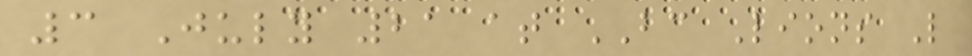3 July 21 at BC Lions L
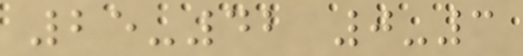25-42 0-3
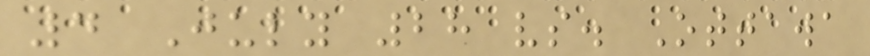4 July 28 vs. Ottawa
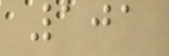101
